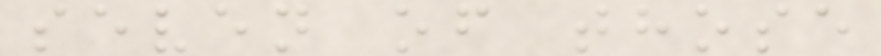seven of those
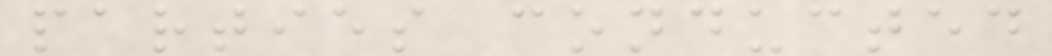parties conducted
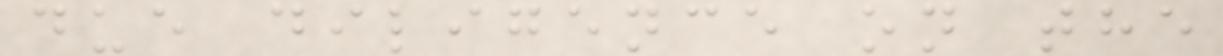due diligence on the
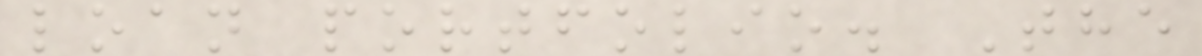loan portfolio. The
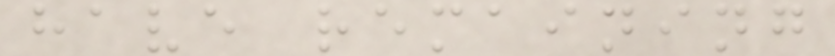have remaining
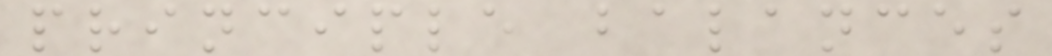principle balances
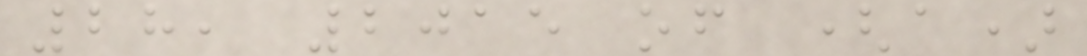28, 2015 of (a)
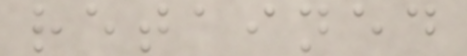retained
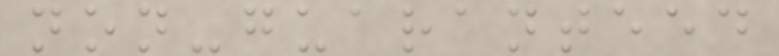non-guaranteed
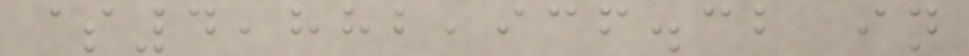$4,882,936.32 in
